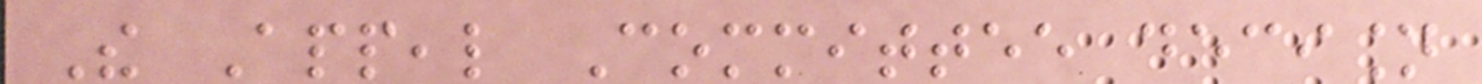The Appeal Committee decision
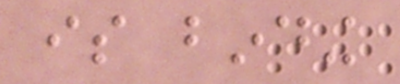is binding
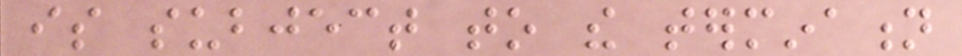is subject to the termination
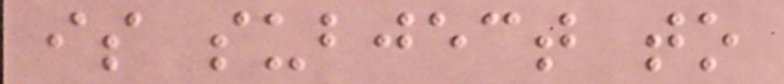is subject to
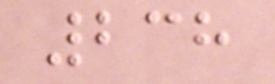238
